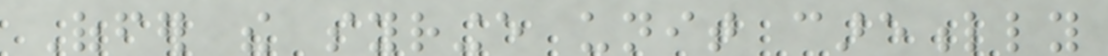Offer the syringe unit carefully
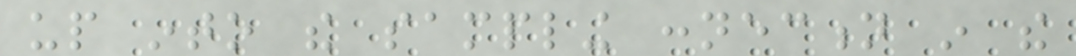up into the sampling connection in the
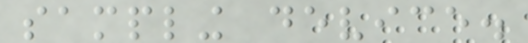sampling device.
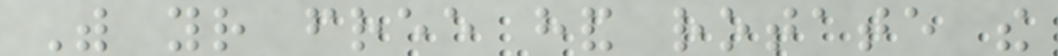With your free hand rotate the
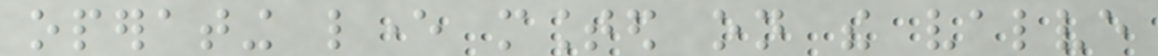operating lever mounted on the valve
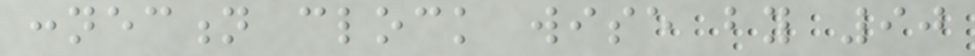connection clock wise by 90
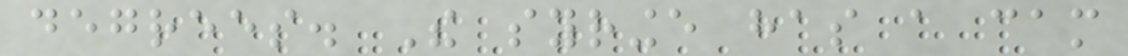degrees. The syringe has a cam
